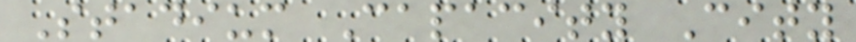Stadium Capacity City
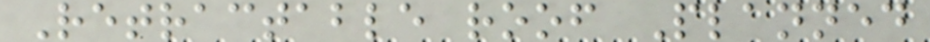Retractable roof Planned
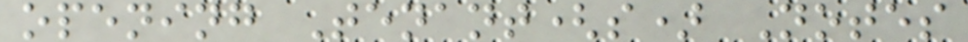opening Tenant(s) Notes
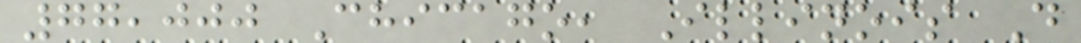77,000 Chicago, Illinois D
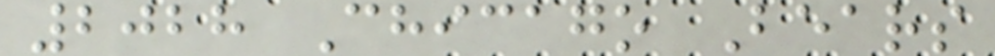2028 Chicago Bears
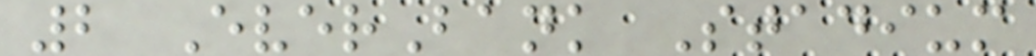2 EverBank Stadium
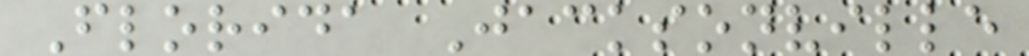Florida Jacksonville
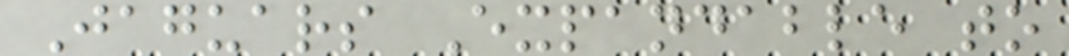Jaguars Expandable to
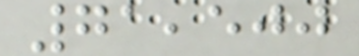71,500
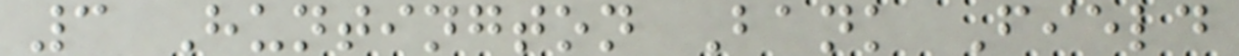3 Huntington Bank Field
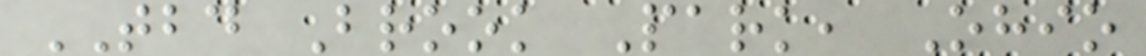TBD Brook Park, Ohio
